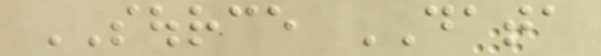SOURCE DATA
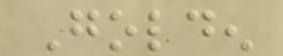Golden
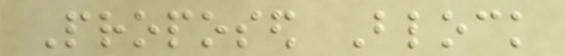Proposed Block
